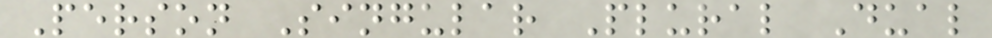Person Singular Plural Dual
